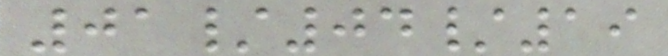01/04/19
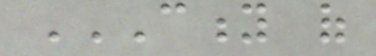CITY OF
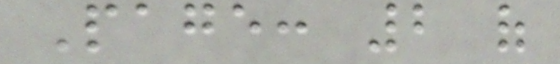Page: 2 of
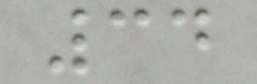34
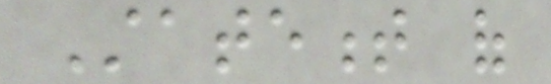Statement of
